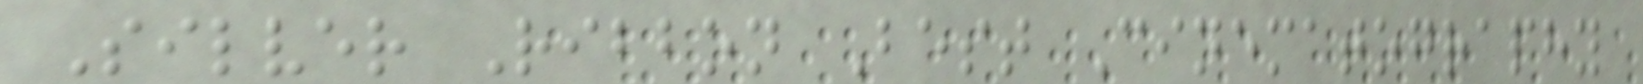Silver Ribbon Best Cinematography
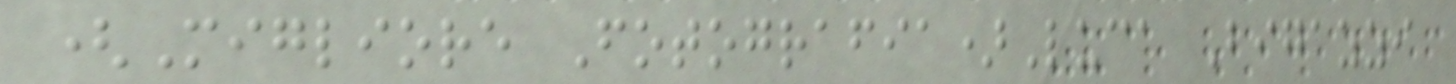(Migliore Fotografia)Luca Bigazzi
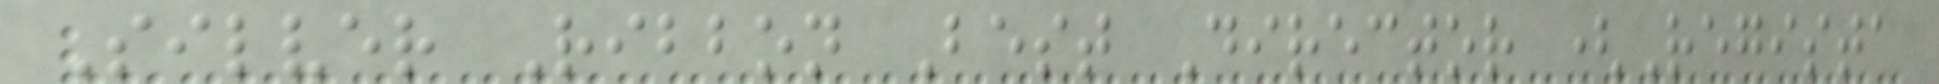Silver Ribbon Best Director (Regista
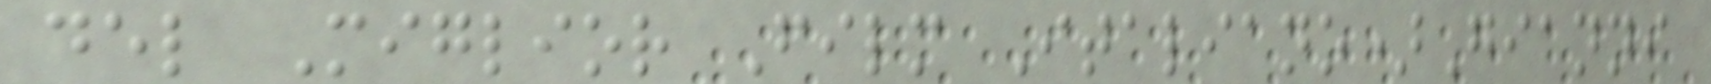del Miglior Film Italiano)Gianni
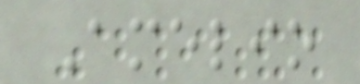Amelio
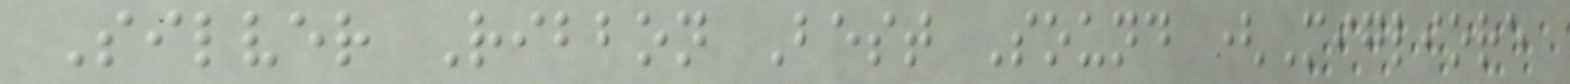Silver Ribbon Best Sound (Migliore
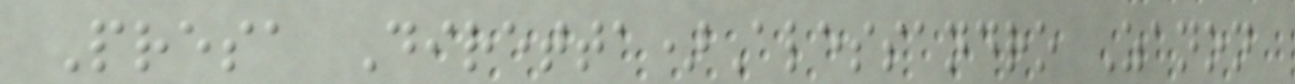Presa Diretta)Alessandro Zanon
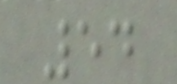54
